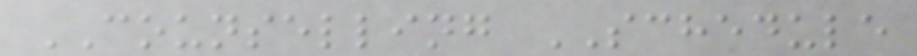COUNSELLING SCHEDULE
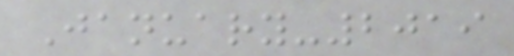January-2019
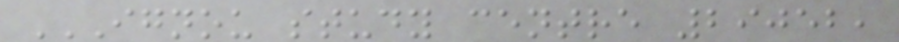IGNOU STUDY CENTRE 29052,
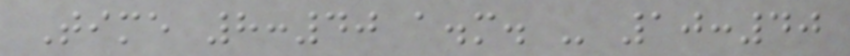Time 8:40 a.m. - 10:40
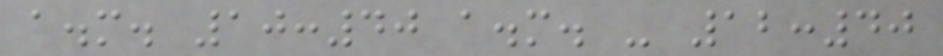a.m. 10:40 a.m. - 12:40
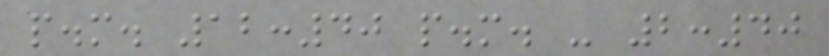p.m. 12:40 p.m. - 2:40
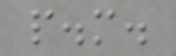p.m.
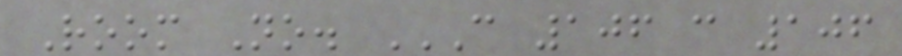Room No. C 106 C 106
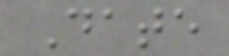Date
